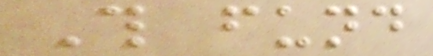This fund
